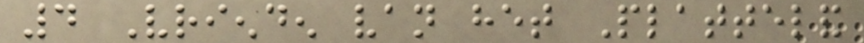4 Vrienden van het Platteland
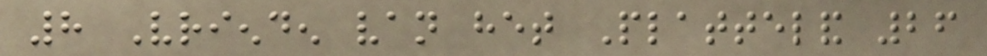8 Vrienden van het Platteland 26
